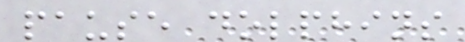pause dolphins
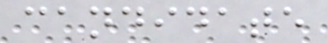candidate
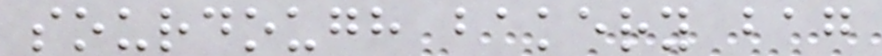sourdough bakery bag
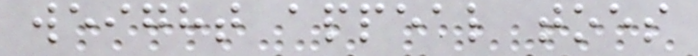weight appeal toes
